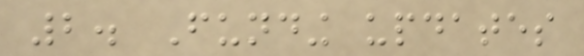2. Funding updates
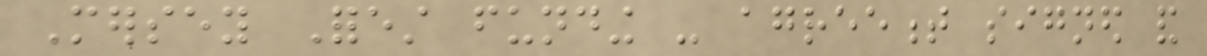Mersey Forest funding - agreement signed and
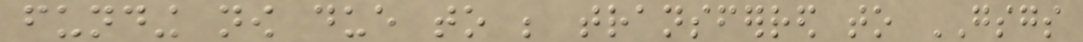funding now due to be transferred to GSGS
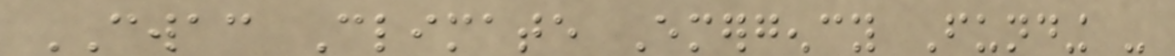CWAC Climate Emergency Funding -
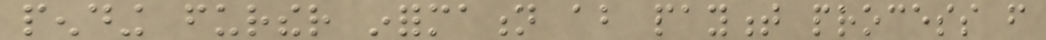pending further information about payment process from
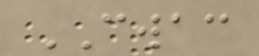CWAC
